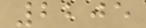2205
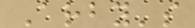Arby's
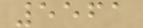5561
